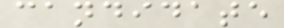candidate
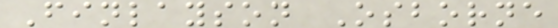Finlayson Osborne
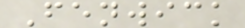Fenwick
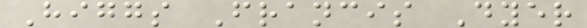Higgs Francis Dyer
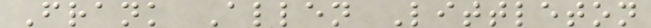Frank Allen Littleton
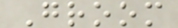Groom
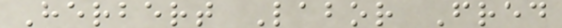Herbert Labor Fred
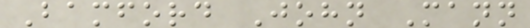Bamford John Mann
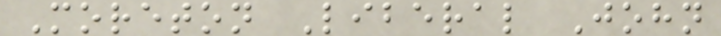Moreton Liberal John
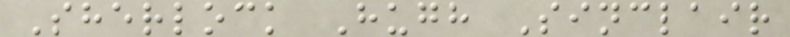Sherlock Hugh Sinclair
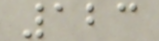123
